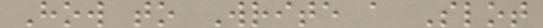How to Write a Slot
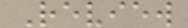Review
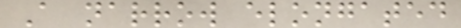A narrow elongated
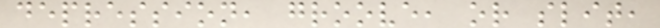depression, groove, or slit,
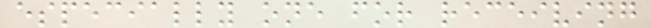especially one for receiving
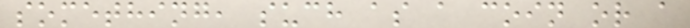something, such as a coin or a
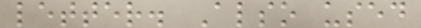letter. Also used
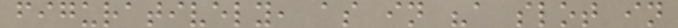figuratively, as in "a slot in
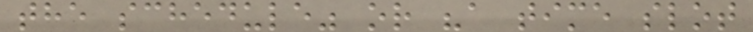the schedule" or "a time slot
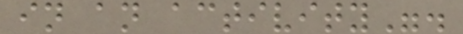in an activity".
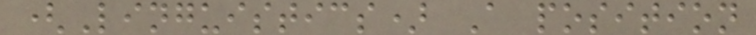(Linguistics) A position
